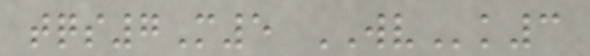tqs7M5 WVk3
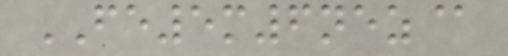FE5m6nez@
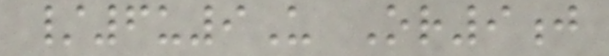/6u9U Or9j
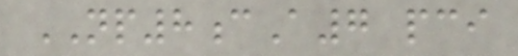NP8cA7 pci
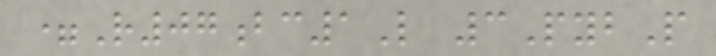=R07bc1L 3PybP
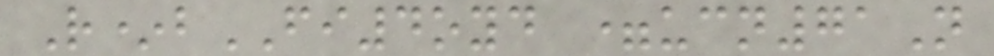R*bFI4oyd =ucn71N
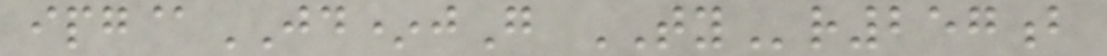ipg@JD*jG TYr257b
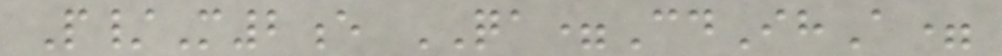P/M2e QA=CdIhA=
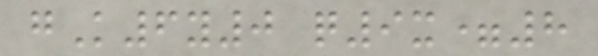gK6y0 q9x=8
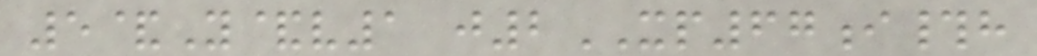5&Y&v1 j2XP67i#h
